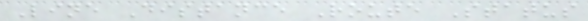Line Distance Route Status
